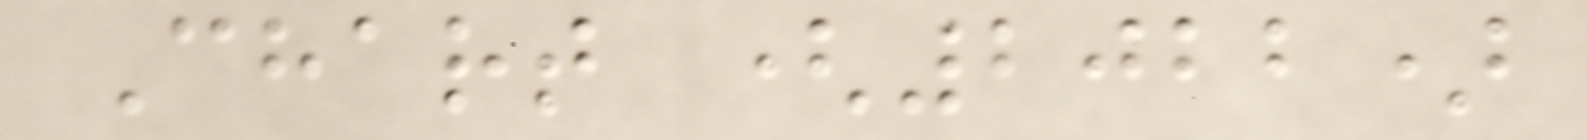Chart (2022)
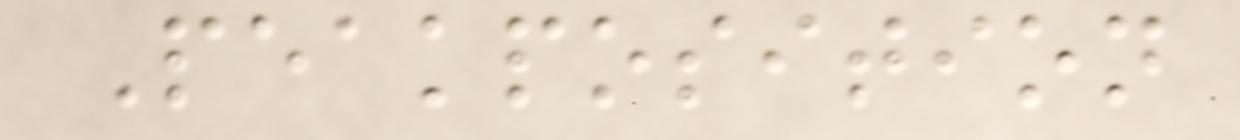Peakposition
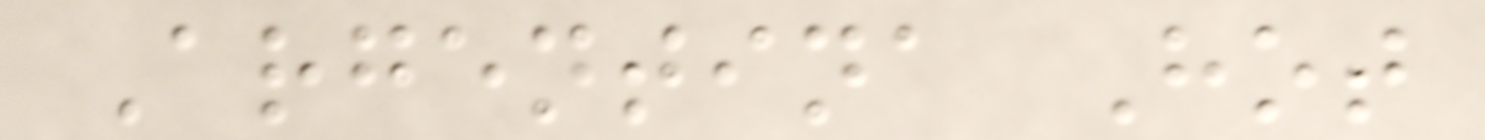Argentina Hot
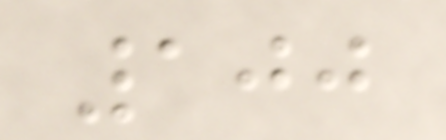100
